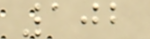102
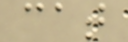cat
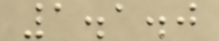1.1.0
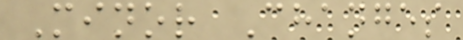Minor Changes
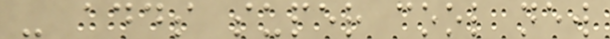- adds super cool new
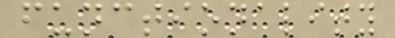functionality
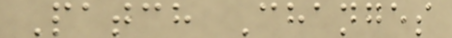Patch Changes
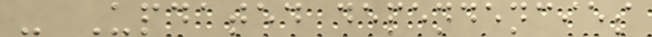- Updated dependencies
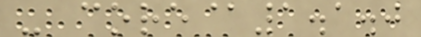- core@1.1.0
